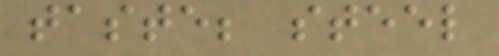taste; steel
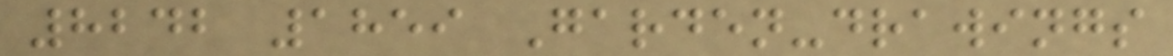8242 1859 Garden-drawings
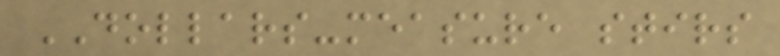DOLLARS-measure stirs
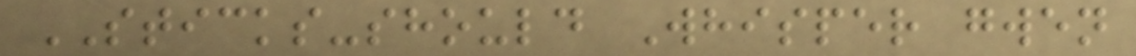STICKS-should Whisper gwen
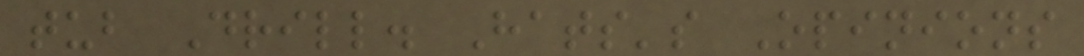tub Drill. Hats's Opinions
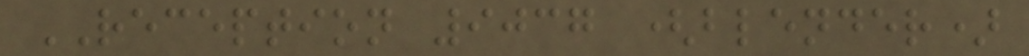RECEPTION 9037 (blender)
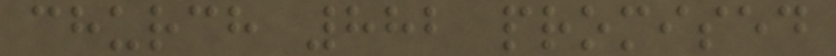church 882 promised
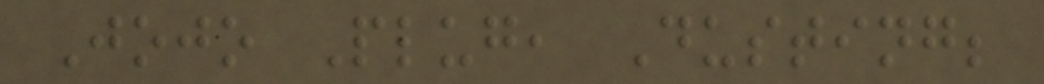Jojo Plug, Dusting;
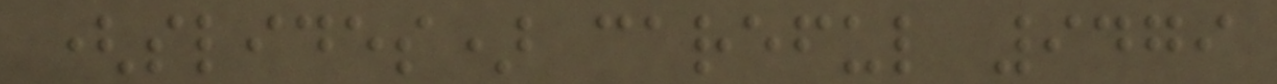(slides) careful 9479
